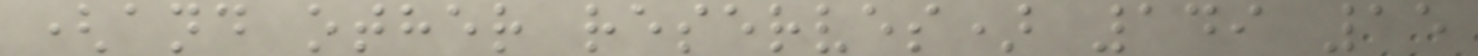(and other reserves) 149 15
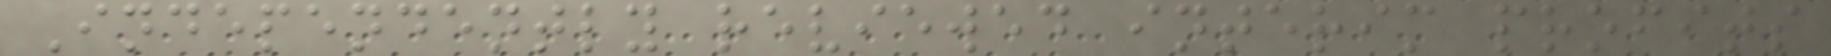Independently reviewed interim profits
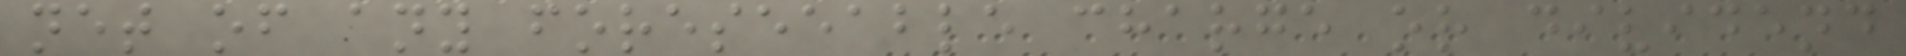net of any foreseeable charge or dividend
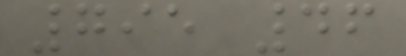795 46
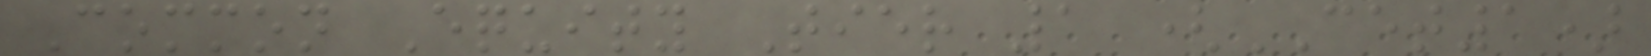Common Equity Tier 1 (CET1)
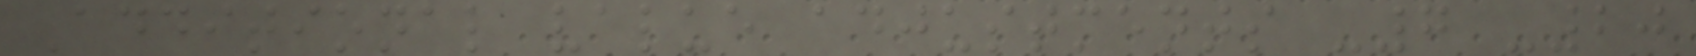Additional value adjustments -7 -20
